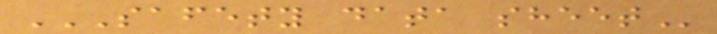SAFETY DATA SHEET
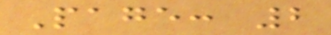Page: 2
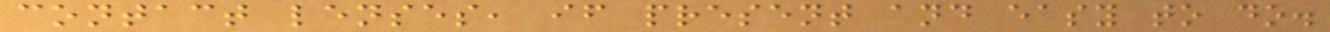contact lenses, if present and easy to do.
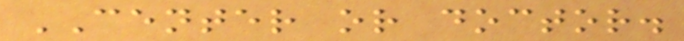CENTER or doctor.
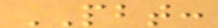PBT:
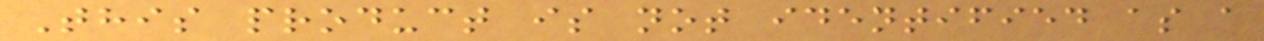This product is not identified as a
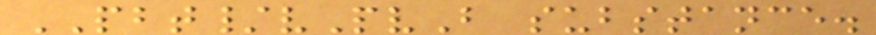PBT/vPvB substance.
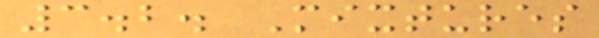3.2. Mixtures
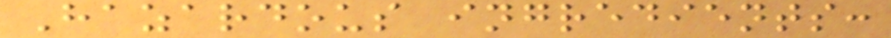Hazardous ingredients:
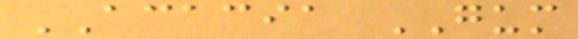ACACIA GUM
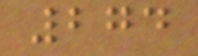274
